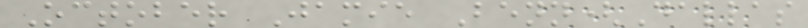October Jamie Benn(Dallas
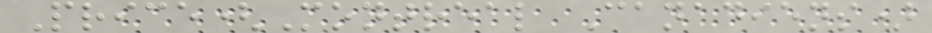Price(Montreal Canadiens)
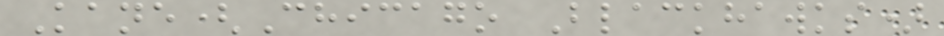Kane(Chicago Blackhawks)
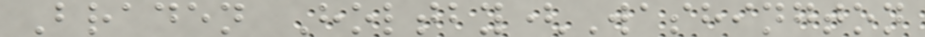Braden Holtby(Washington
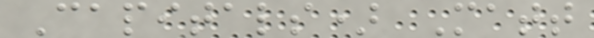Capitals) Matt
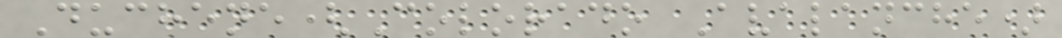Duchene(Colorado Avalanche)
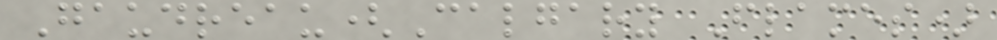Gaudreau(Calgary Flames)
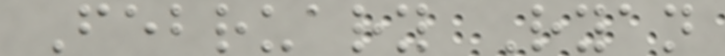February Ryan
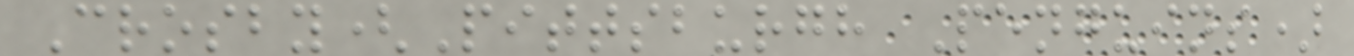Crosby(Pittsburgh Penguins)
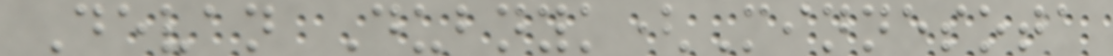Devan Dubnyk(Minnesota
